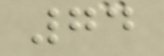74
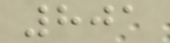801
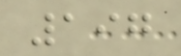197
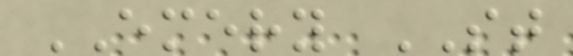EMERY ST
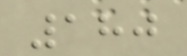180
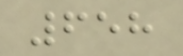658
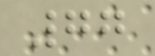77
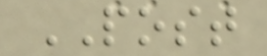POST
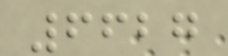6627
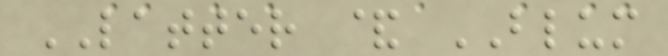LATTER & BLUM
